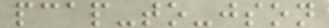pcap-to-json
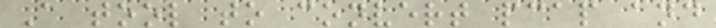A tool to convert pcap and
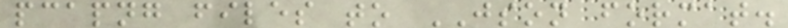pcapng files to JSON format.
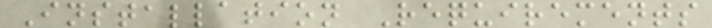Installation Requirements
